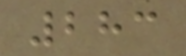283
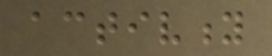activity
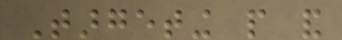Targeting people and
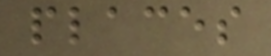places
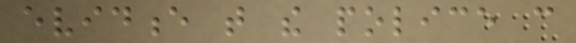evidence that the police can
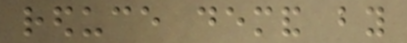reduce demand by
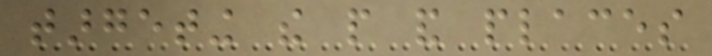targeting the people and places
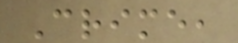Crime,
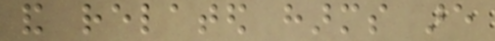and related harms are
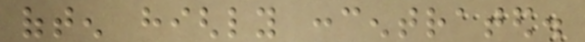often highly concentrated.
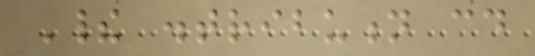Their distribution could
